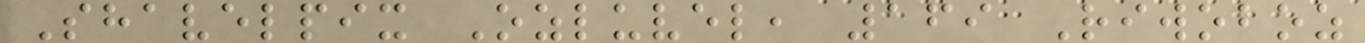Shavelpix Ozluvel, 169 Riwoboz
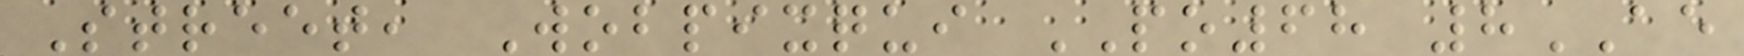Street, Wobpixqui PO68 8AE
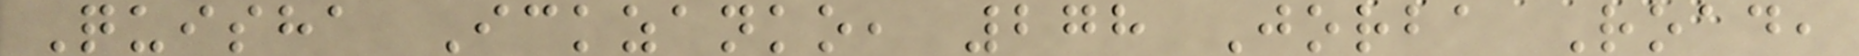Quisha Ickzanko, 278 Jorba Road,
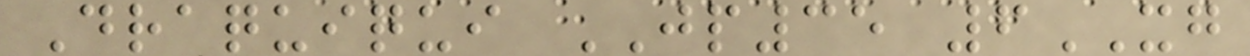Draquiqui JP35 6XG
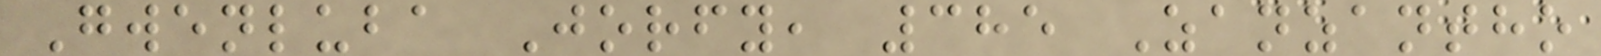Gwenluba Jorfy, 385 Zanzantho
